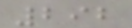292
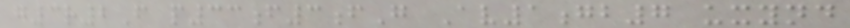g3r2F p33f3fG Av1gb7 uxynd
